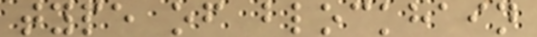type of blockhain
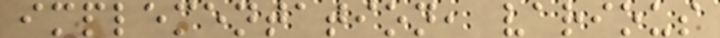implementation, various
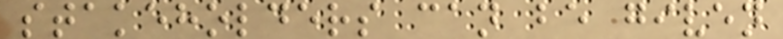stakeholders can be given
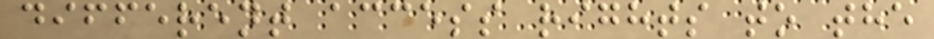different access rights to the
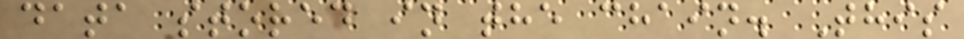data stored in the chain. This
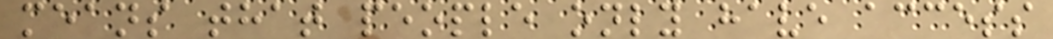means that people only have access
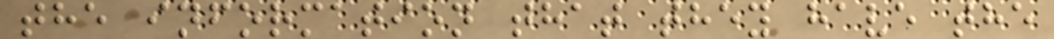the information that they have the
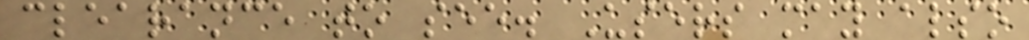clearance to see. Users may also
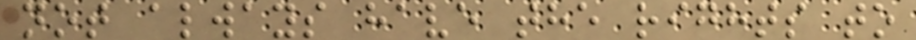not always have the rights to
